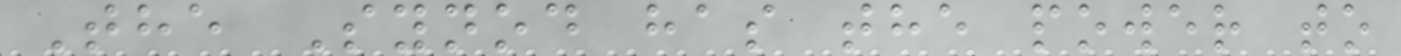The Synod has the power to
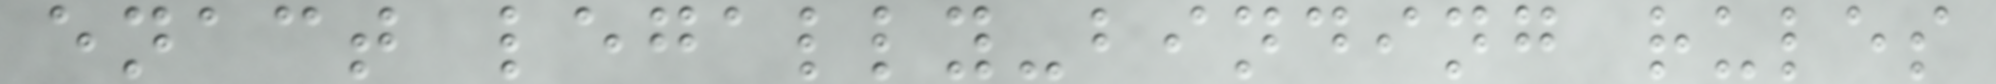enact legally-binding rules
